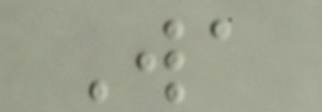Wa
